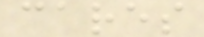cares
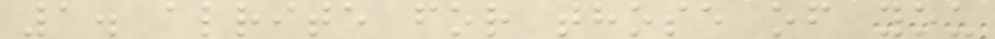1. alrite for those of you
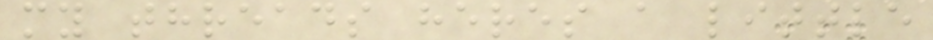my threads heres a little
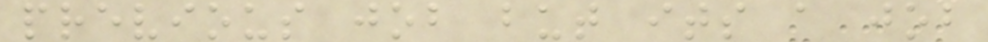previous job but its a job
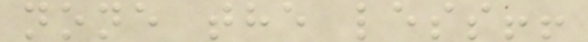none the less!!
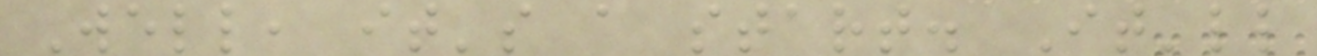Well, it's a start. It'll
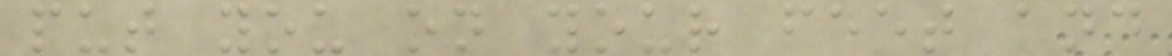put you on your feet and
